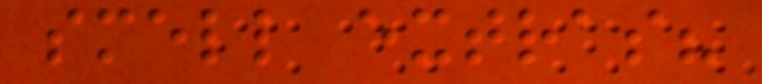smell extras?
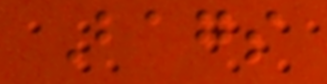Bags
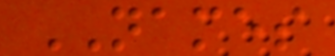NAMES
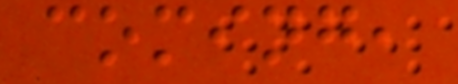coming,
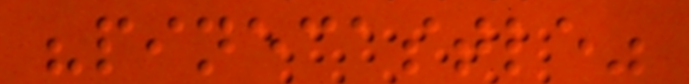"pinecastle"
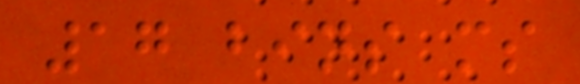17 bins ms
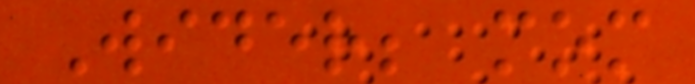Wider; mom
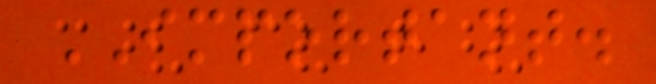IMPORTANT.
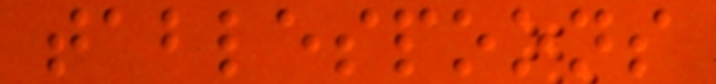tablespoons
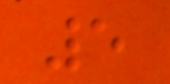5
